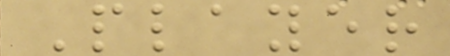Player
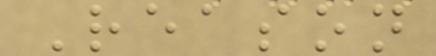Reason
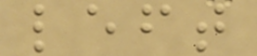left
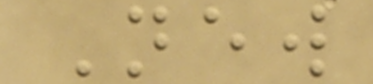New
